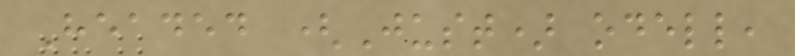Headed (Just) odell,
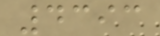4393
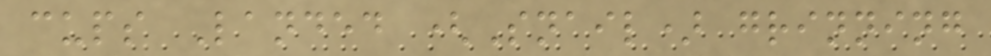cups Landed (Snail) grinning
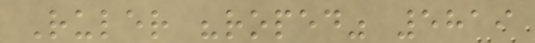Ruler "roped" 5819
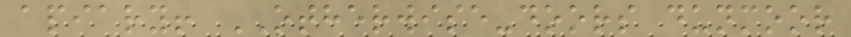apiary! OTHERWISE-doors dunmoor
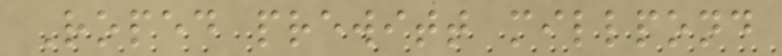Roped prewitt millpond
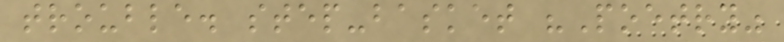trouble. step-basket "Poetry"
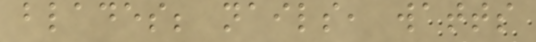blades; nails, watts
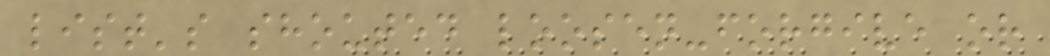list's shouted loosen-forgive or
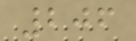206
